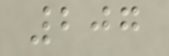207
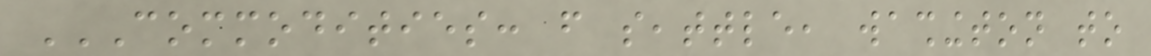COMMODITIES: FROM SEATTLE, WASHINGTON TO
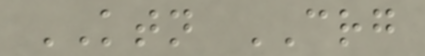KTN CRG
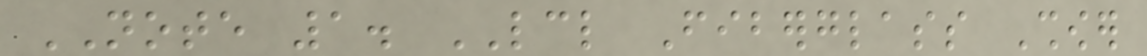NOTE 1. LCL Fiberglass Shower
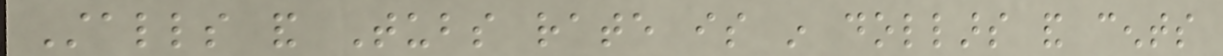Stalls and Tubs rate is in dollars and cents
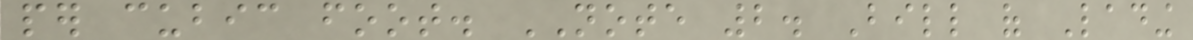per cubic foot. NOTE 2. Bill of Lading
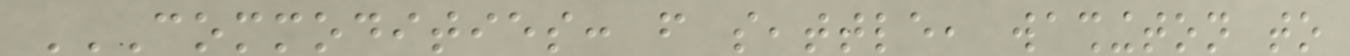COMMODITIES: FROM SEATTLE, WASHINGTON TO
